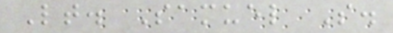Lt. Samuel S.
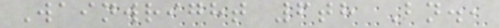Wainwright 6th Bn.,
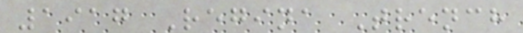1917 Regina Trench
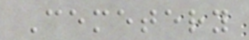Cemetery
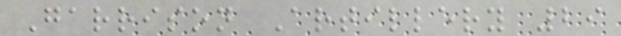Garrison Artillery 29
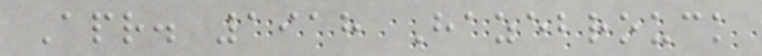Apr. 1918 Hazebrouck
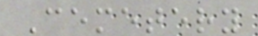Cemetery
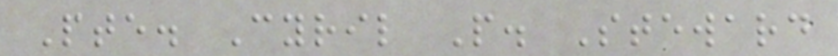Pte. Cyril P. Steward
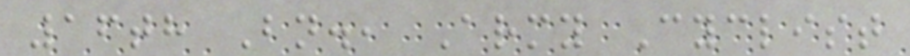16th Bn., Army Cyclist
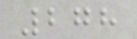278
